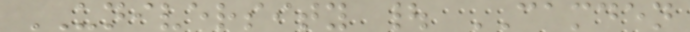UNIVERSITY | CAMDEN
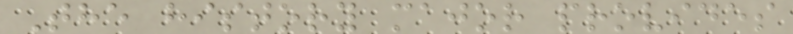The history major provides
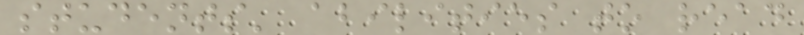students' abilities to read
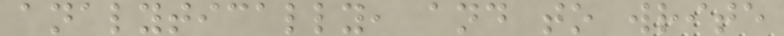analytically, and to write
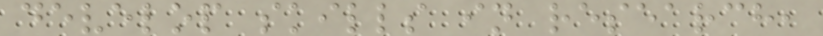develop skills in research,
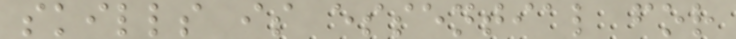skills is essential for
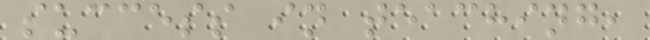success in teaching,
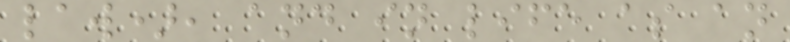law), and in life as an
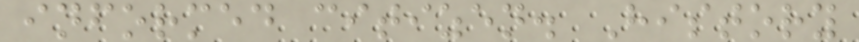informed citizen. History
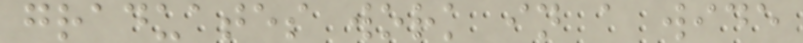graduates work in a wide
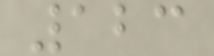123
